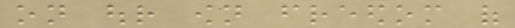on our own freedom of
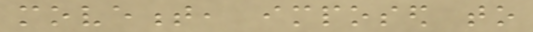movement, imposed to
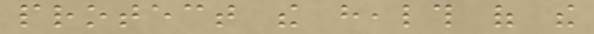protect the health of the
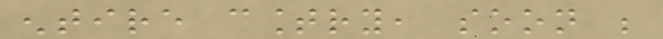entire country, soon be
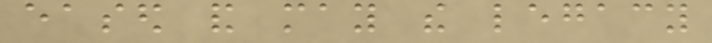eased and may the legacy
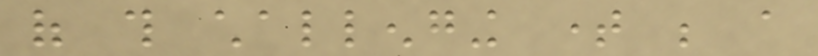of this challenging time be a
